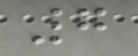7
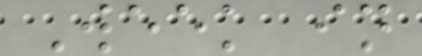Week in
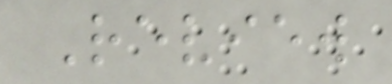Review
